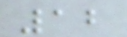12
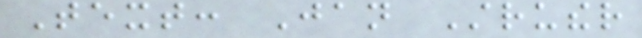Text: Jan Struther
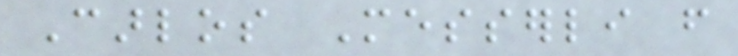Carlos Messerli from
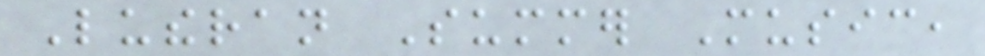Lutheran Summer Music,
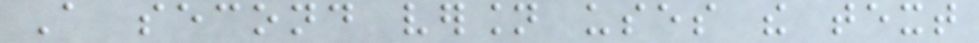A second version uses the text
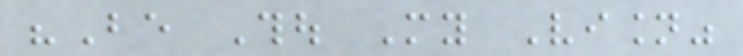"Be Thou My Vision"
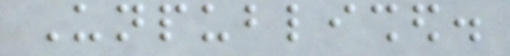Unpublished.
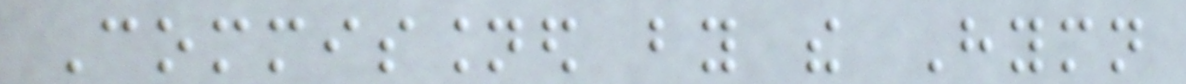Commissioned by the Hymn
